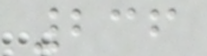236
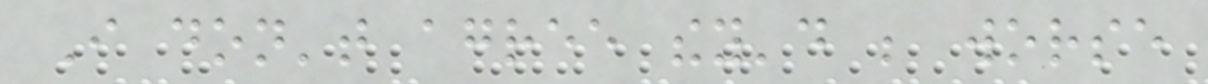I don't agree they'd be worse
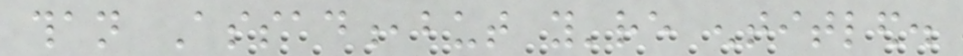than Assad,but you're entitled.
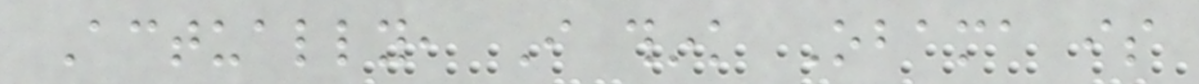Actually, I think Obama is
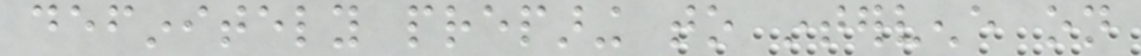definitely preparing to intervene on
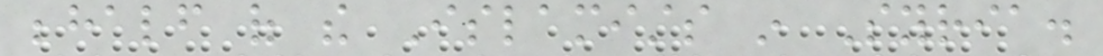behalf of the Islamists in Syria.
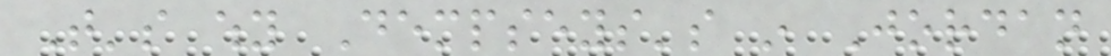That's why Dempseys's in Jordan
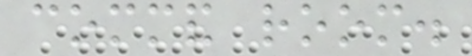command room.
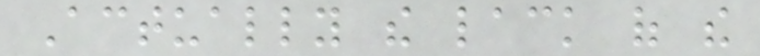Actually the lack of the
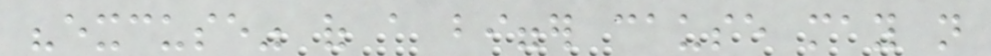"excuse" of a bigger cause may not
